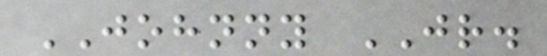JOHNNY JR.
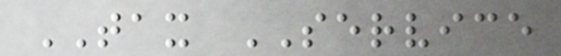TAX SERVICE
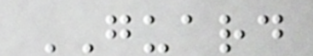GUARD
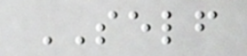SELF
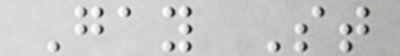Gay St
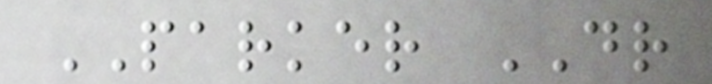PARKER DR
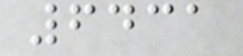6431
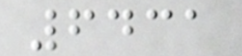6431
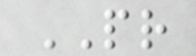PR
